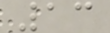13
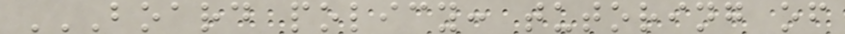BOARD POLICY: TUTORING OF
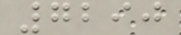7290
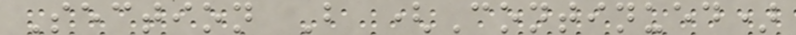Section B (Continued)
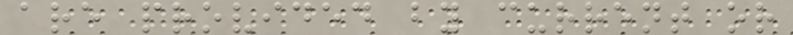are provided by current or
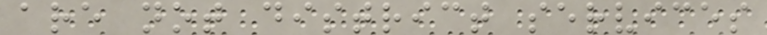are not district services
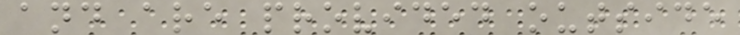and are provided outside
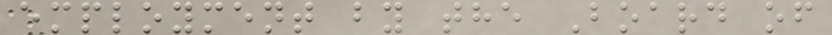employment by the Board of
